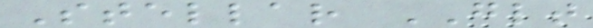Stellar GLT
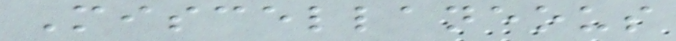Miscellaneous
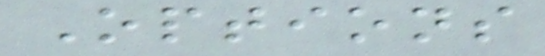Options
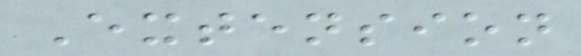Extension
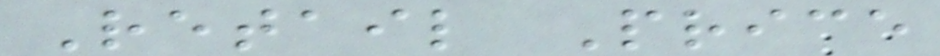Retail Price
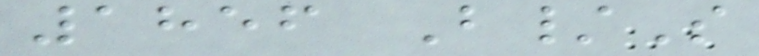1856 B/S
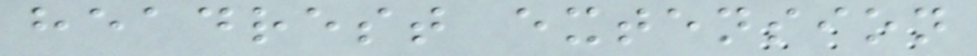headrest extension
